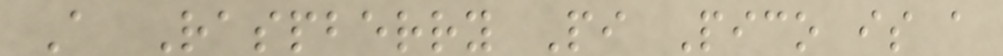A Raspberry Pi Pico is a
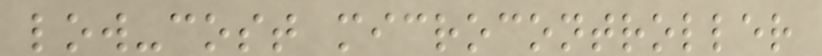low-cost microcontroller
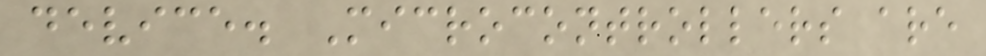device. Microcontrollers are
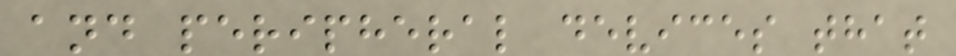and peripheral devices that
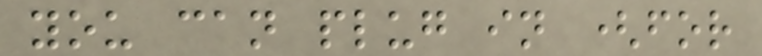you can plug in (for
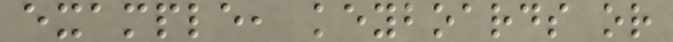example, keyboards or
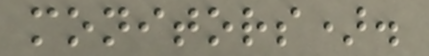monitors).
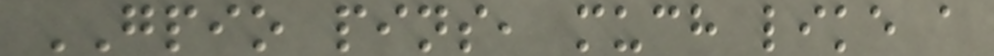GPIO pins, much like a
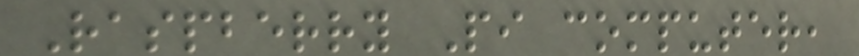Raspberry Pi computer,
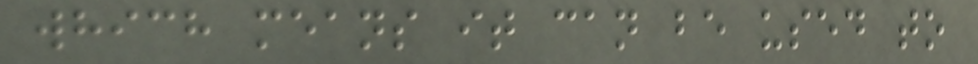which means it can be used to
